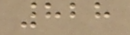828
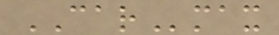CARmax
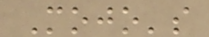Mojo's
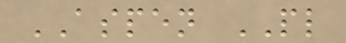ASPEN PL
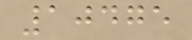10475
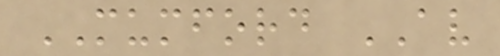MUMFORD AV
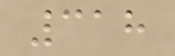318
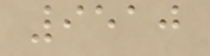9510
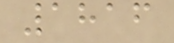1816
